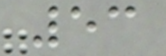53
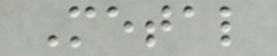Metal
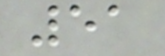51
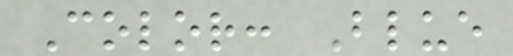Color: Blue
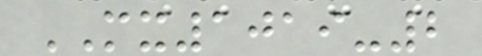MX1019-2
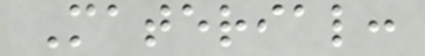Material:
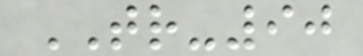TR-90
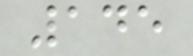145
